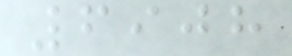6908
